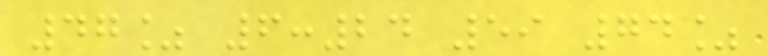47% 6:24 59 74%
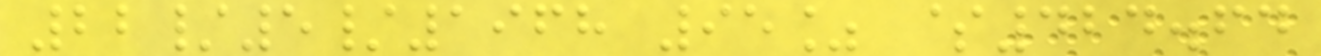22/5/1968 95% $424.64
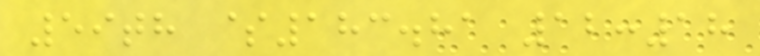59th $183.81 12:18
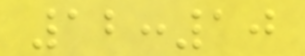12:10
